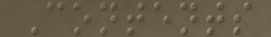Contents
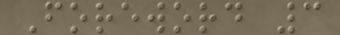Foreword 3
